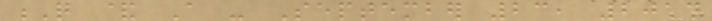Q & A - September 23, 2014
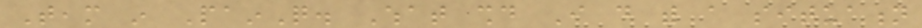Team in PainQ. What should I do with a situation
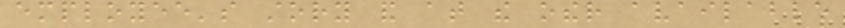employee's story and at the other available
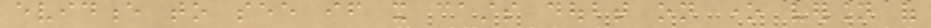evidence to see if it casts doubt on one version of
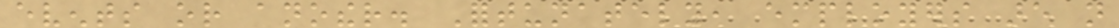events or another. Fortunately, employers are not
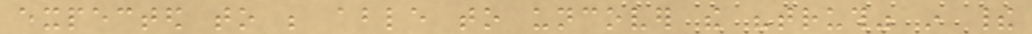expected to be able to uncover the "truth" in their
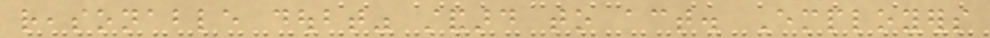reasonable doubt" standard to act. Employers
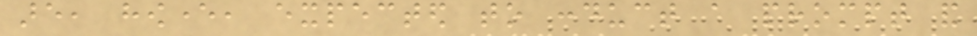are, however, expected to conduct a prompt and
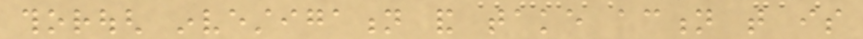thorough investigation and take action that is
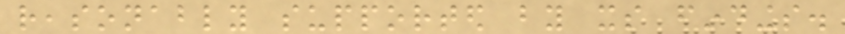reasonably supported by its findings.
